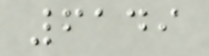6149
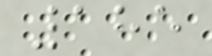185
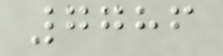7786
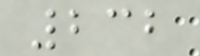232
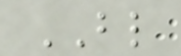BL
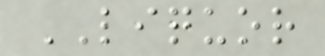LIQUOR
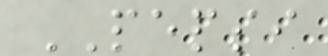PEPSI
